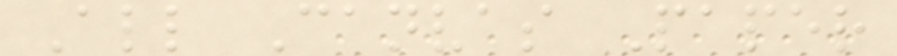All Canvas Paper
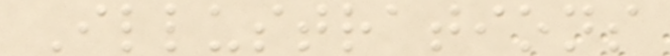Illustrations
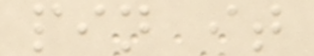pin it
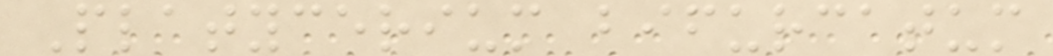Platycerium bifurcatum
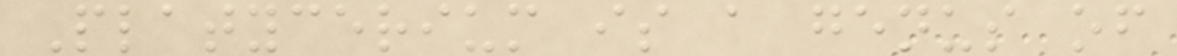Platycerium is a genus of
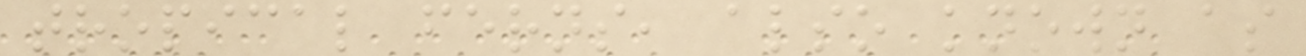tropical ferns, also known as
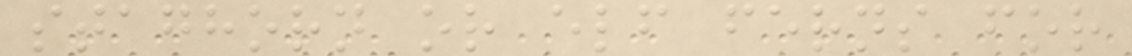staghorn or elf ferns for
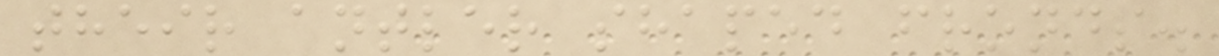their antler shaped fronds.
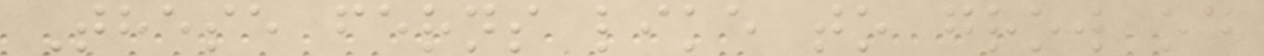These ferns like to grow on
